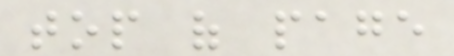top of page
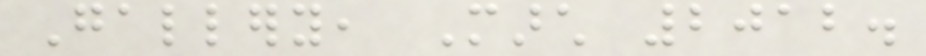Gallery, March 2012.
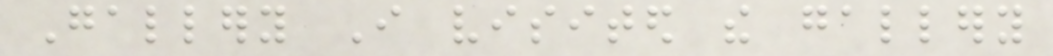Gallery I visited the gallery
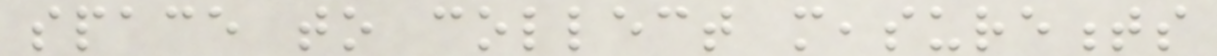space to collect measurements
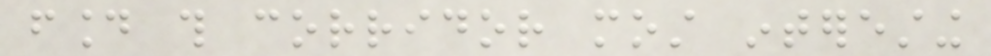found this corridor most interesting
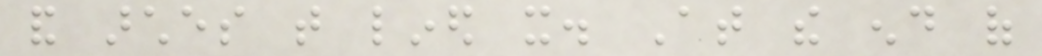and arches that lined it. At the end of
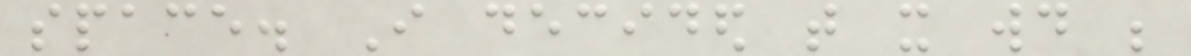space. I decided that it would be
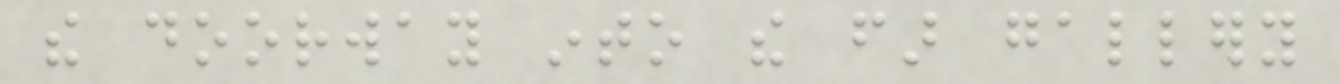the doorway into the far gallery
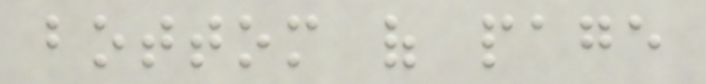bottom of page
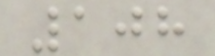108
